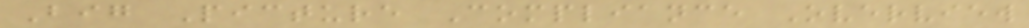Big Picture Compliance Overview
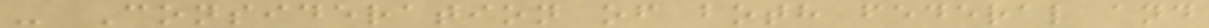- Consideration of both federal and
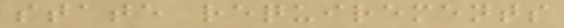state requirements
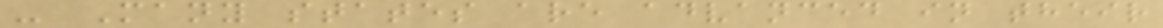- Many states are advanced in their
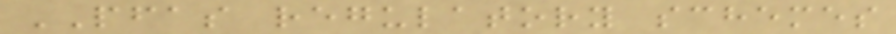PFAS regulatory schemes
